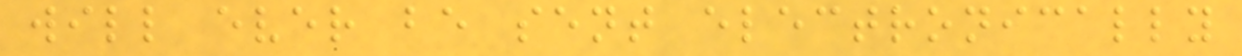will ever be sent electronically
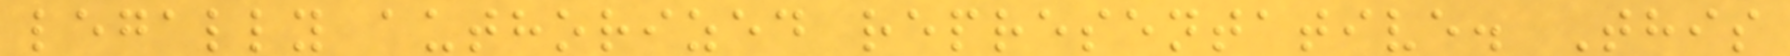legally authorized representative. This
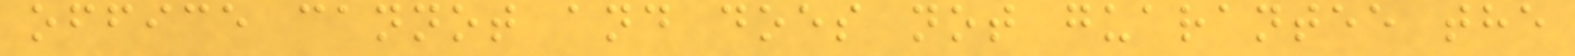office cannot and does not guarantee the
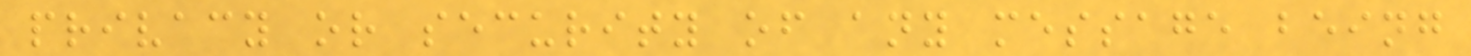privacy or security of any message being
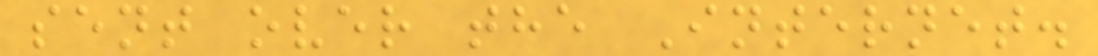sent over the Internet.
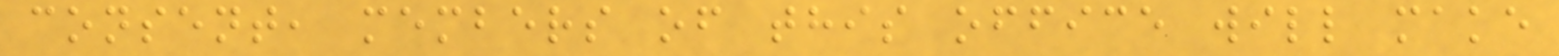consent, members of this office will make
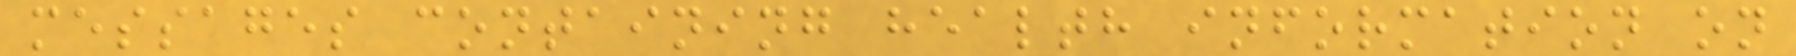messages containing health information on
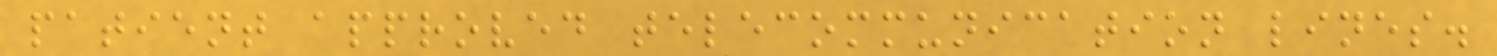patient approved telecommunication lines.
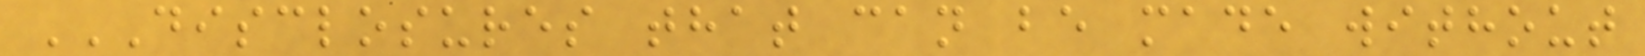DISCLOSURES THAT CAN BE MADE WITHOUT
